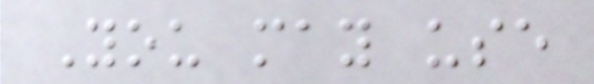You may use
